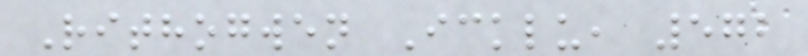Rithogwen Icklu, 572
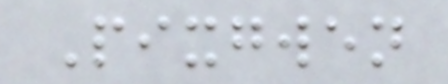Pixgwen
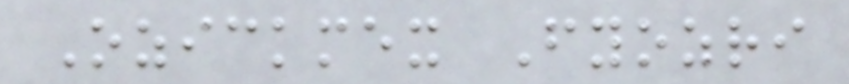Ozickmex Fyozri
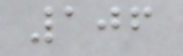106
